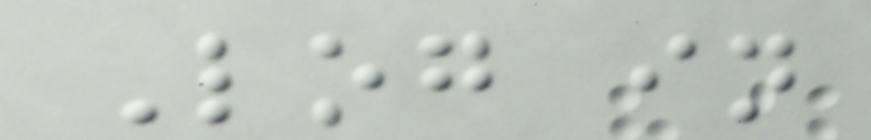Log in
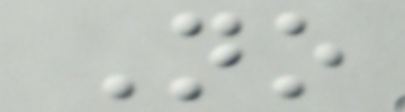No
